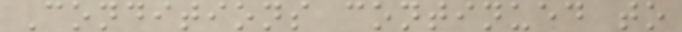Conditions continued to
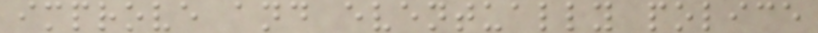improve and eventually police
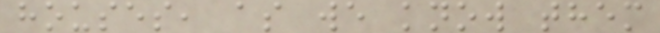houses, as we know them
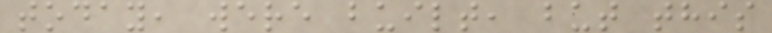today, were built, but this
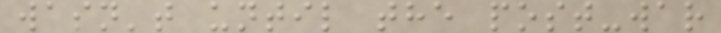wasn't until the post-war
